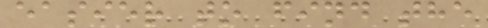easier to find the
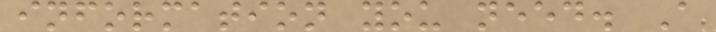information you need. A
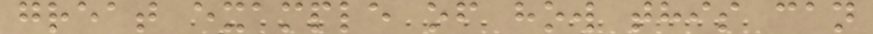great example of how this can
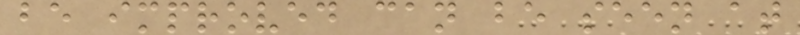be improved can be seen at
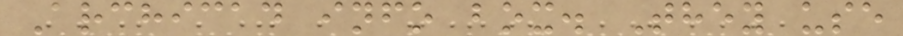Archicad info box. They use
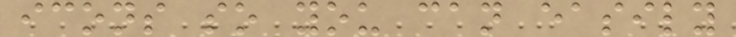icons so you can easily
